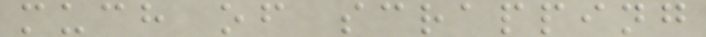much of scrapping
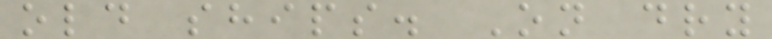old ships. On dry
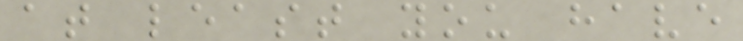at least you have
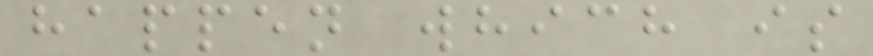happen which is
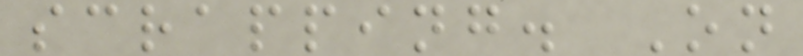scrapping. On
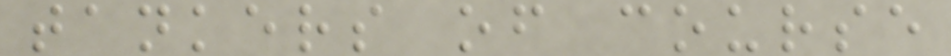tankers of course
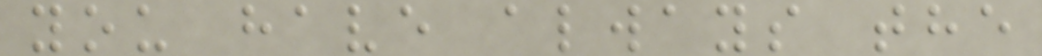you have always the
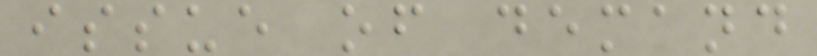issue of demand
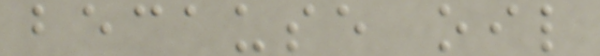because oil
